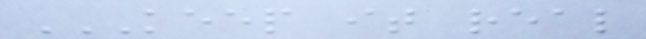KEEP IT REAL
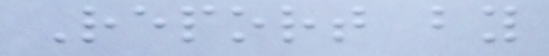Report by
